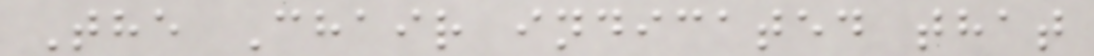The Chair indicated that
